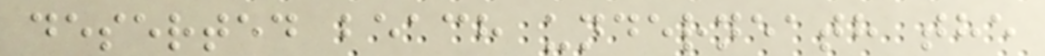deserted beach underneath the
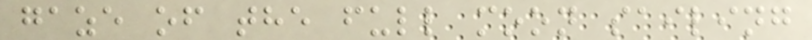gaze of the full moon sailing
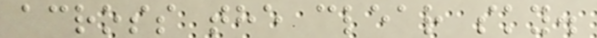across the clear sky.
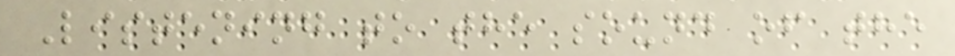Listening to the sound of the
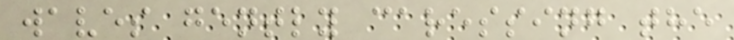waves gently caressing the
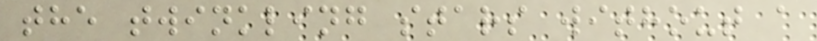the twinkling stars without a
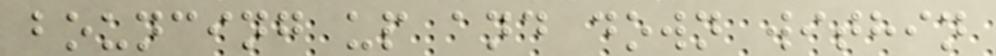bouncing up and down within
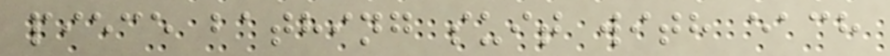piece bathing suit with each
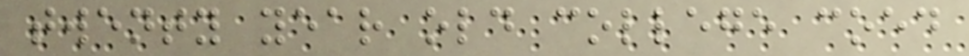twenty year old college coed
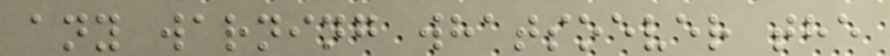any warning whatsoever the
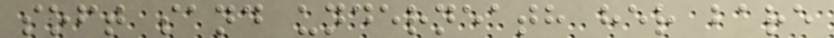soft sand underneath her bare
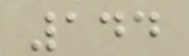144
